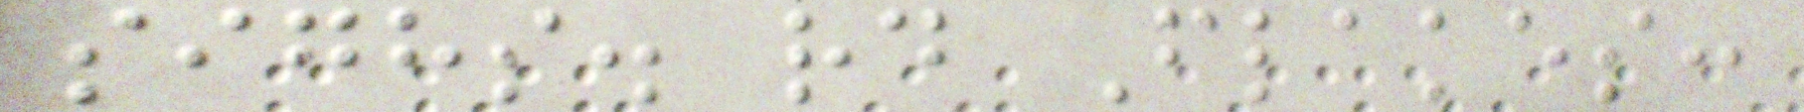sighs. rd Flakes:
